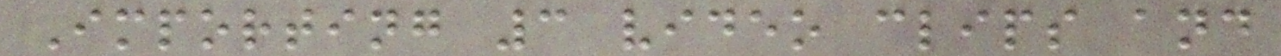Importing 3 video clips and
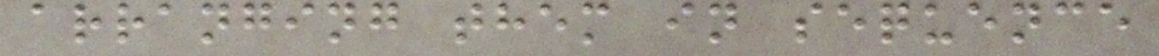arranging them in sequence
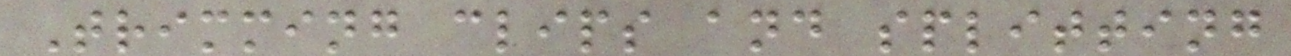Trimming clips and splitting
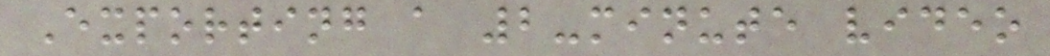Exporting a 2-minute video
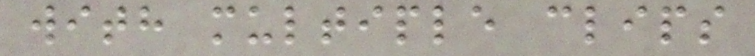with multiple clips
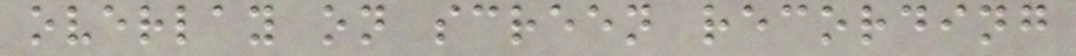overlay on screen recording
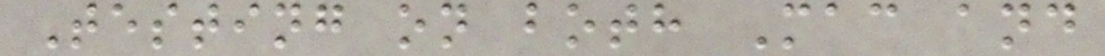Testing on both Mac and
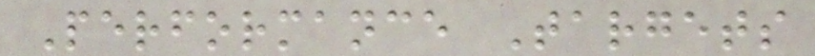Performance Targets
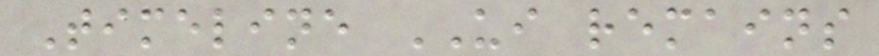Timeline UI remains
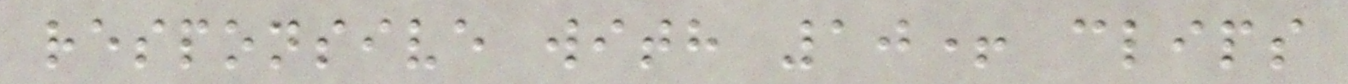responsive with 10+ clips
